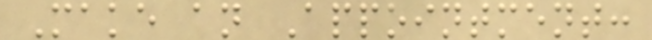Make an Appointment:
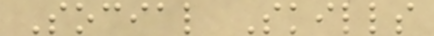Social Skills
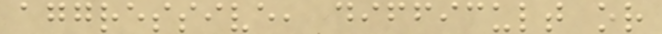aggressive, difficult or
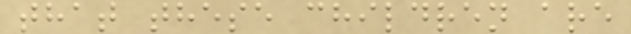that these children are
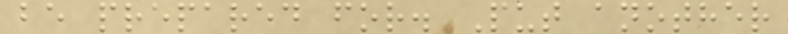be prepared for. Put another
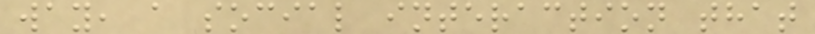way, a social interaction that
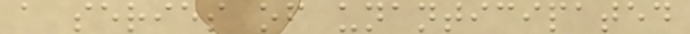a series of unanticipated
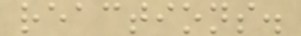reactions.
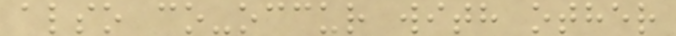also co-occur with other
